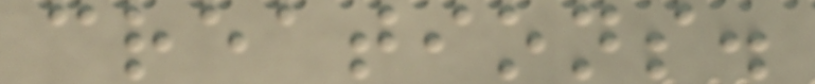creations.
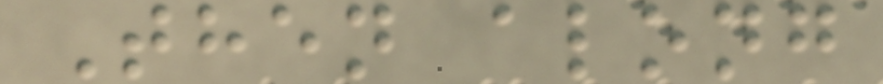Then along
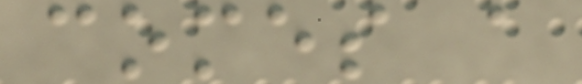comes a
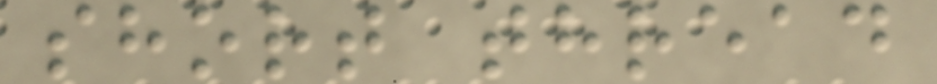short thread
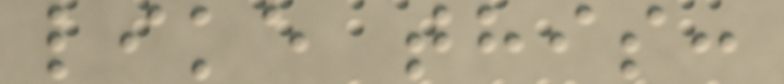like this:
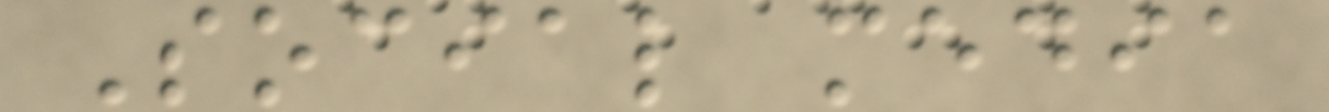Social media
